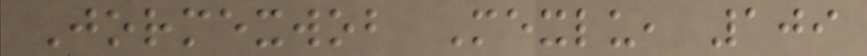Jormexwob Mexlu, 109
